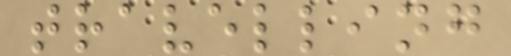travelling
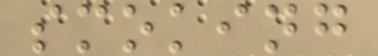smoking
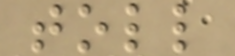toll
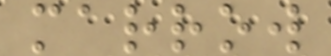marrow
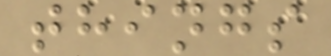things
